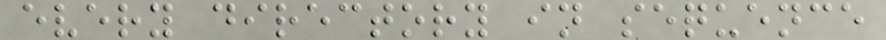every directory in sequence
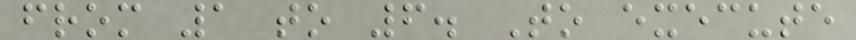from 1 to 6. To execute
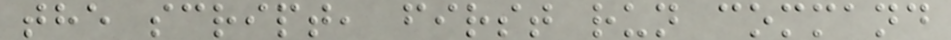the script, first run command
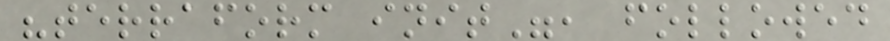"terraform init", followed
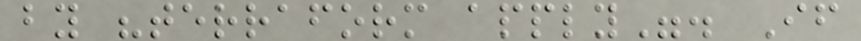by "terraform apply". If
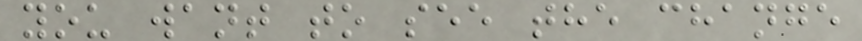you want to see the change
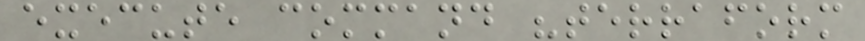execute command "terraform
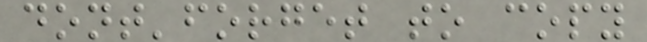dont'forget to copy
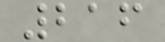216
